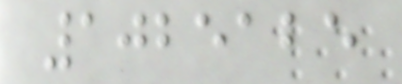1025125
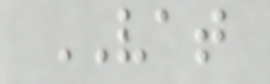VAT
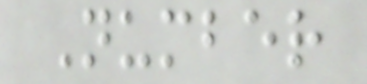Number
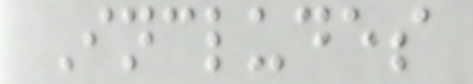Includes
